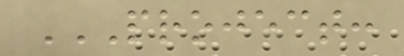PROJECT:
